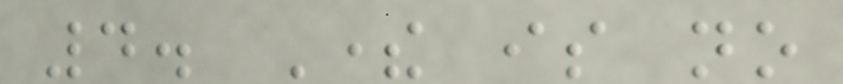4. There is no
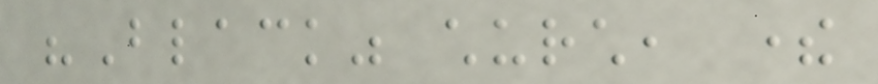"Black" church, there
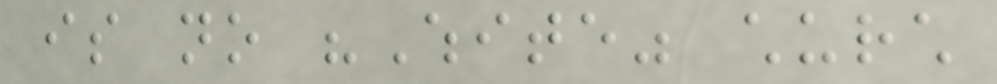is no "White" church
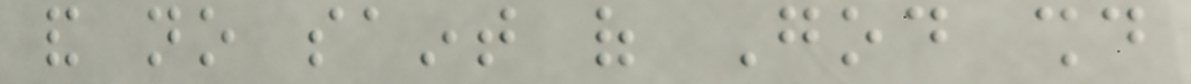and no saint of God should
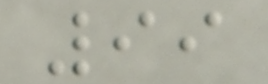99
